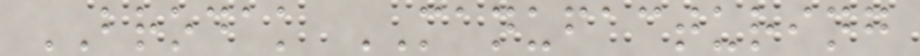BRODAK MANUFACTURING
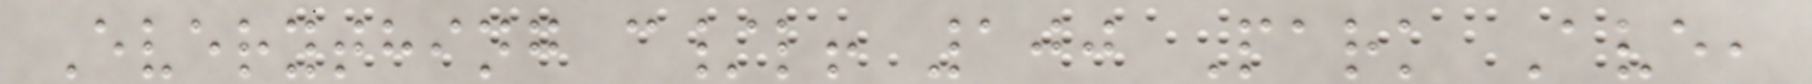Everything c/l! 100 Park Ave,
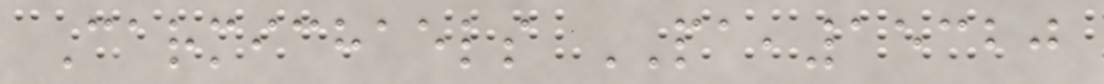Carmichaels PA,15320
